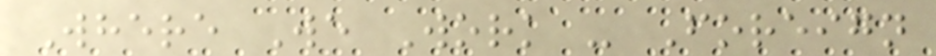Where We Work - Foreign
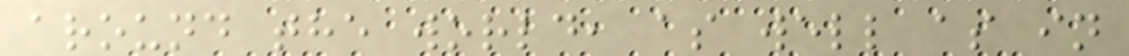around the world, as well as in
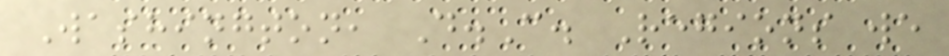Washington, D.C. Regions we
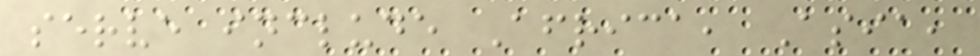serve include Africa, Asia,
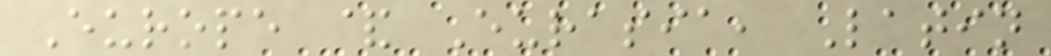Europe & Eurasia, Latin
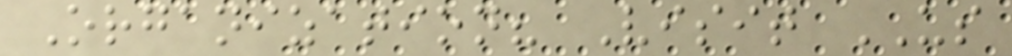Organization? Visit US
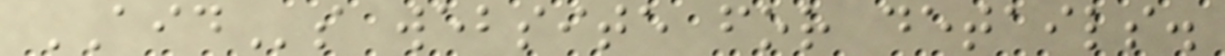AIDs website for details.
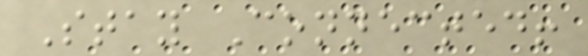Stay Connected!
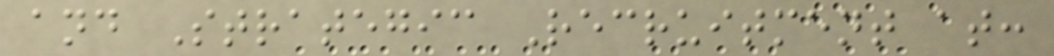and Strategic Recruitment at:
